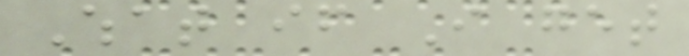What if I get
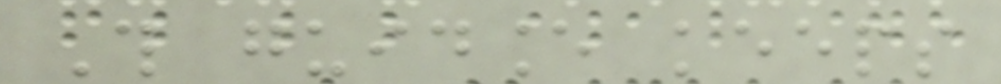This guidance keeps
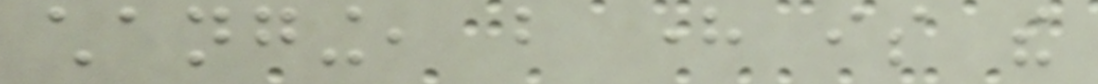changing, but here is the
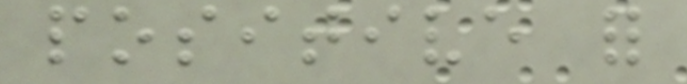positive for
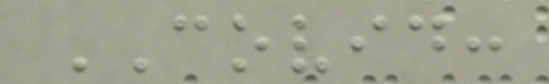COVID:
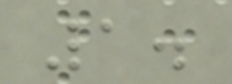1.
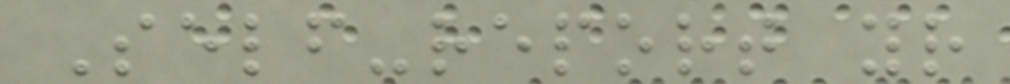Self-report your
